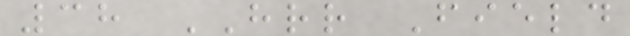38 HRR Field
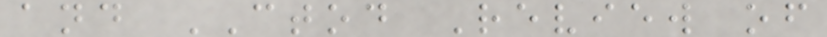and CTOD Review of
